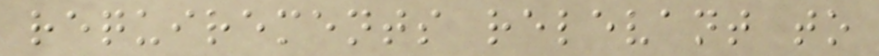requirements relevant to
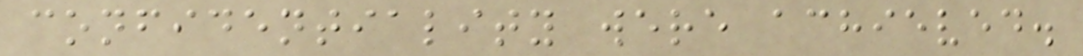confidentiality were achieved.
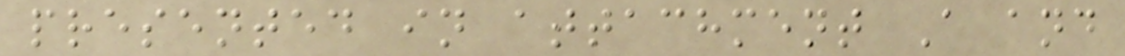presented in attachment A and
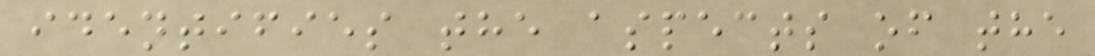identifies the aspects of the
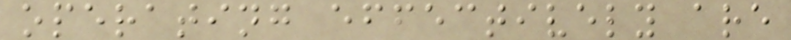operating effectively are
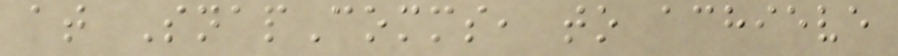at SnapComms, to achieve
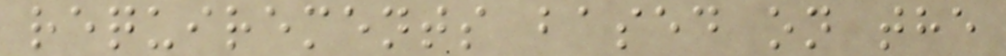requirements based on the
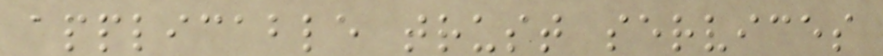applicable trust services
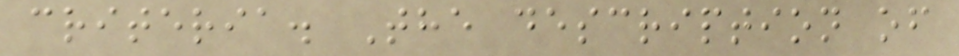criteria. The description of
